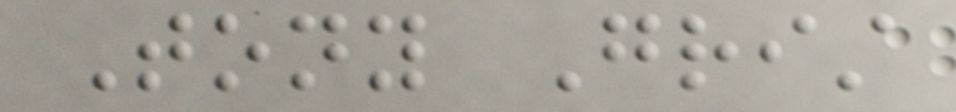Tony Grist
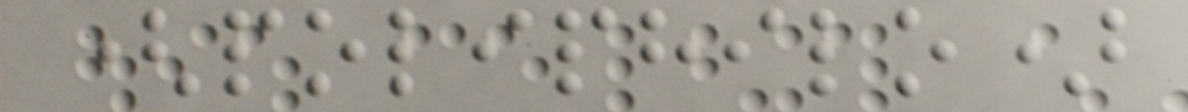(poliphilo)
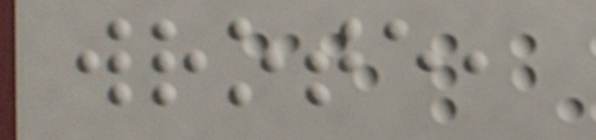wrote,
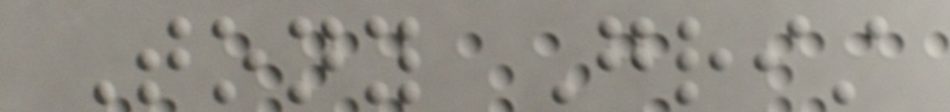Tony Grist
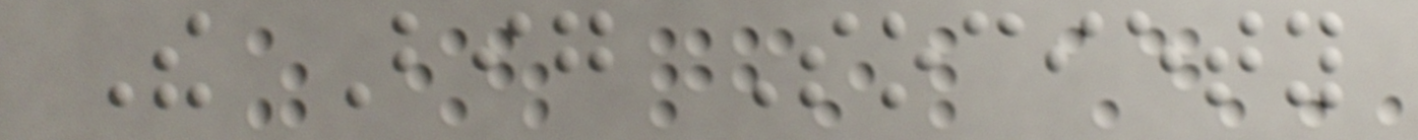The Big Society
